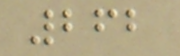262
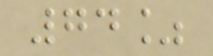74%
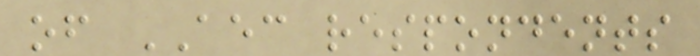of AEC respondents
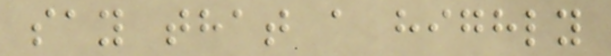say that a highly
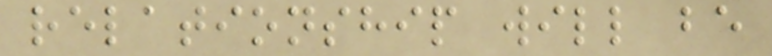relationship will be
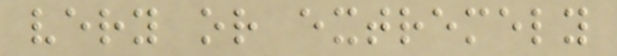very or extremely
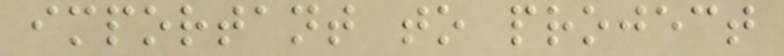important to project
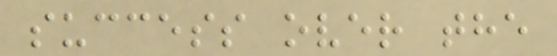success over the
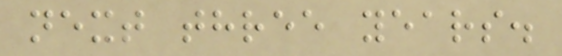next three years.
